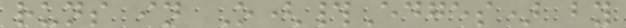runs in O(#Edges) by
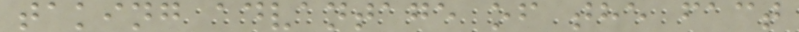taking advantage of the fact
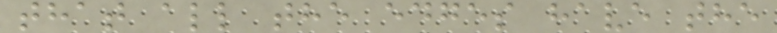that all the edges have the
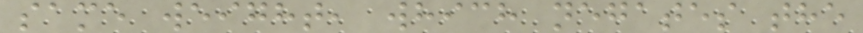same weight, which negates the
